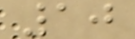10
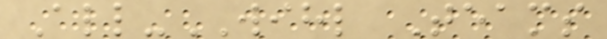All-WIHL Teams
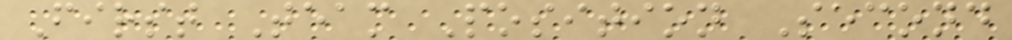First Team Position Second
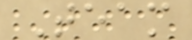Team
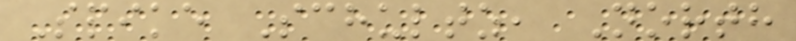Spike Schultz, North
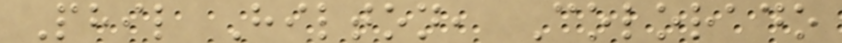Phil Hilton, Colorado
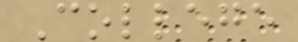College
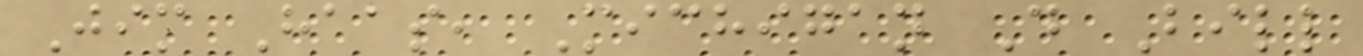Jim Haas, Michigan D Bill
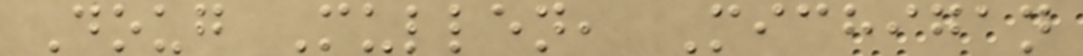Doug Mullen, Michigan
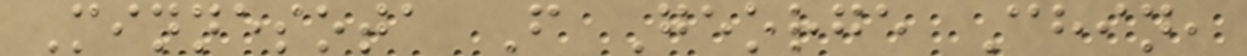Minnesota F George Chin,
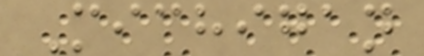Michigan
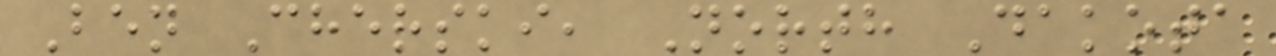Ben Cherski, North Dakota
